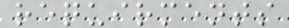requirments
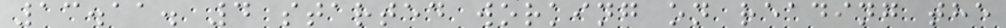13.11. 4 started working on reading the
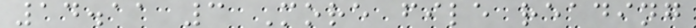14.11 3 More file reading
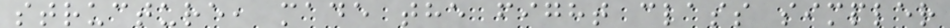structure, made the fight class simpler
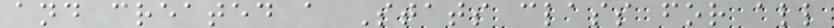and created a Stats class for all
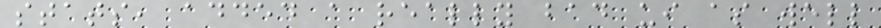stats, added a really bad ui as well
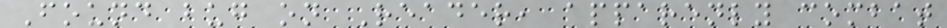Found bug on Reader, apparenly combat
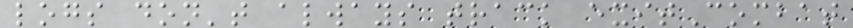logs don't always track exitCombat
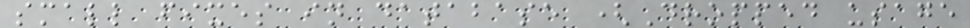small fixes in database (Dropped usage
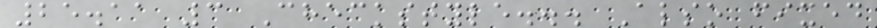25.11 3 Checkstyle... Also fixed
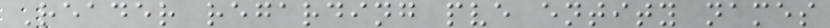Reader regarding pve entity names
